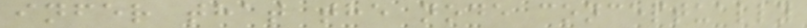infer that the node conceptually
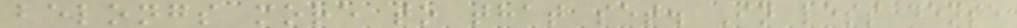belongs more to that set. In less dense
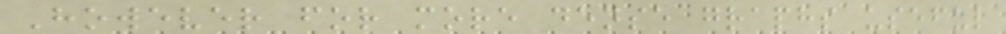However for more dense graphs useful
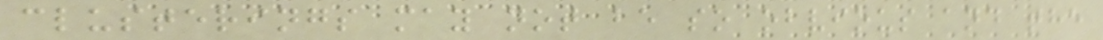clusterings may not be so obvious and the
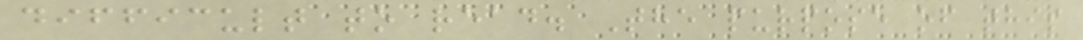difficult to read. The purpose of this
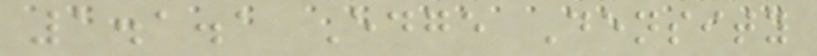1.1.1 Edge Density
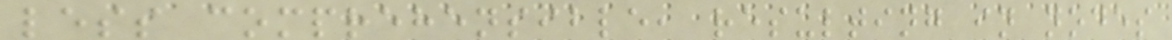less comprehensible, resulting in nodes
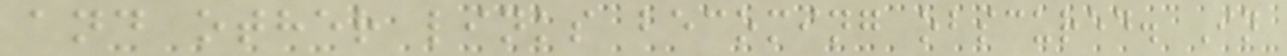and other links becoming obscured. In
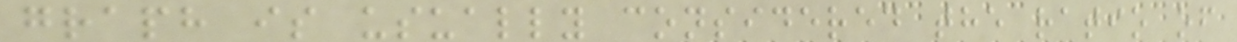graph is usually considered the ratio of
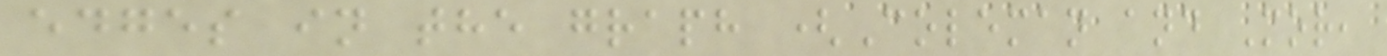edges in the graph (Coleman and Mor,
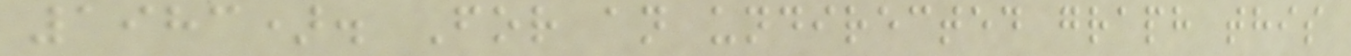1983). For an undirected graph this
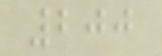200
